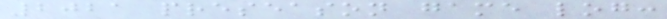2021 preseason game log:
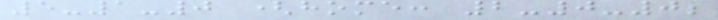5-1-0 (home: 2-0-0;
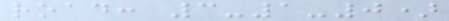road: 3-1-0)
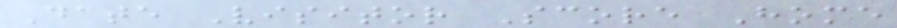Date Visitor Score Home
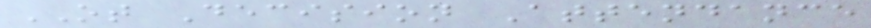OT Decision Attendance
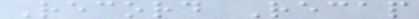Record Recap
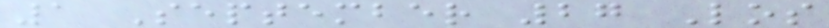1 September 27 Los
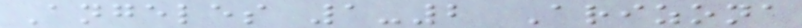Angeles 1-2 Arizona
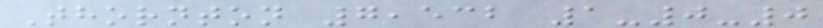Thornton 7,532 1-0-0
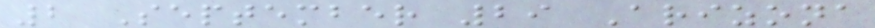2 September 29 Arizona
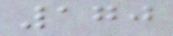170
